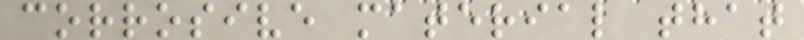corrosive material that
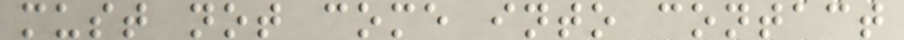must not come into contact
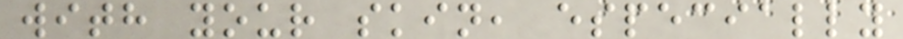with your skin, especially
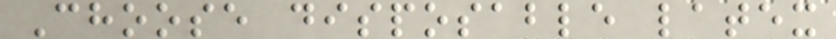Choose disposable latex
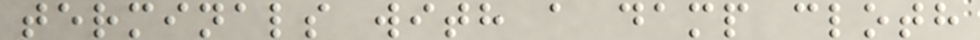terminals with a damp cloth
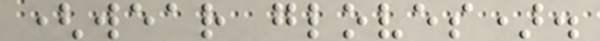(wear gloves).
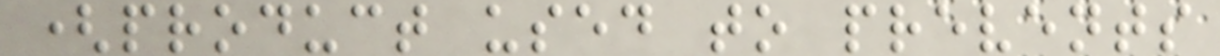(product used to prevents
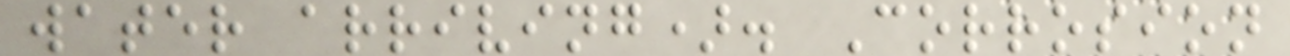water arriving). Corrosion
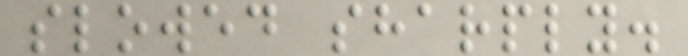slowed sharply.
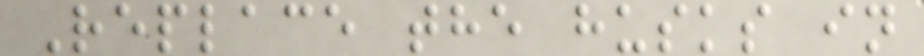Replace the husks in
